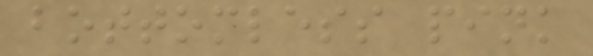bottomless pink
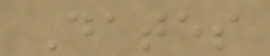Dates
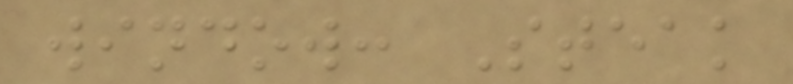window: Steak
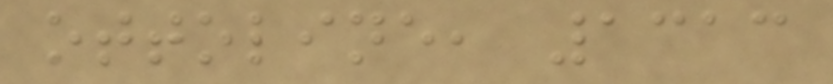ottoline, 1313
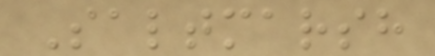Saltmarsh
